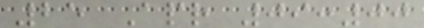25 Apr 09:00
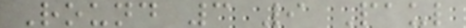Round 3 9 Paul
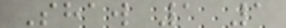Shaw 1 1
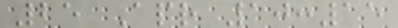25 Apr 10:15
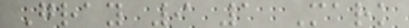Gray 9 1 Mark
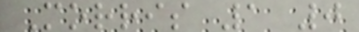Morris 1 0
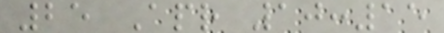25 Apr 10:15
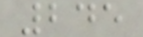245
